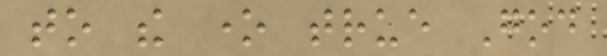to the one true God
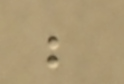be
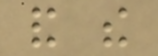and the
